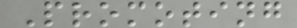Promoting
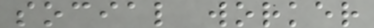social worker
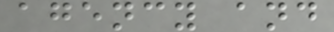agency and
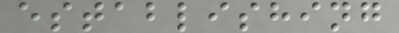establishing
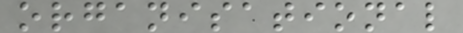organisational
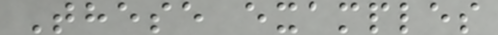These examples
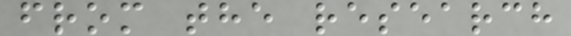from the research
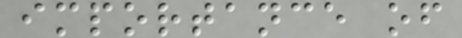importance of
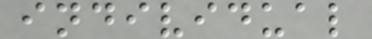individual
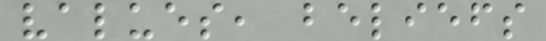values, beliefs
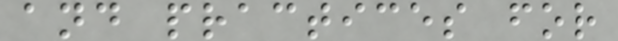and practices for
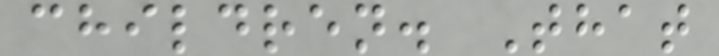children. That
